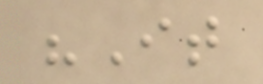"It
